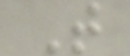T
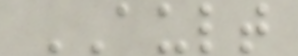AULT
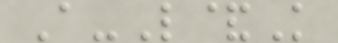A-L&K
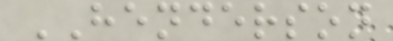HENDERSON
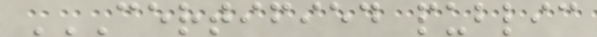CERTIFIED PUBLIC
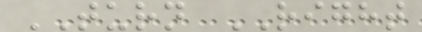TURN RIGHT
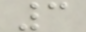3
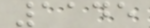1145
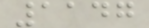1147
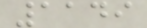1149
